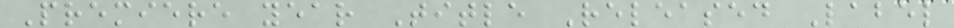Premiere year Title Released Label
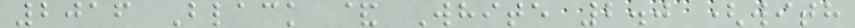2016 Black & White 2.0 (with
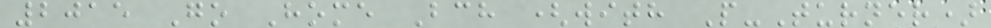2015 Go Home Bch (with P-Turner)
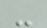-
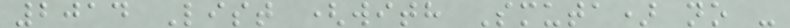2014 List (with Smuta) no -
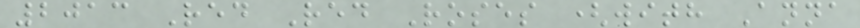2013 Red Red Roses (with Anna
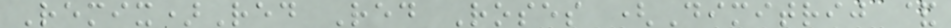Remix)Red Red Roses (Dimitrij &
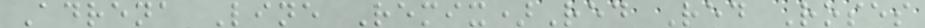Adrena Line Remix)Red Red Roses
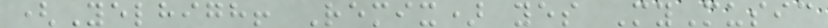(Yelhigh! Remix) yes MyMusic
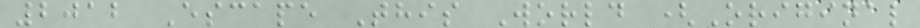2012 Escape This World (Original
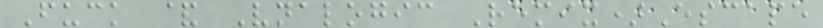Fuck & Vnalogic Remix)Escape
